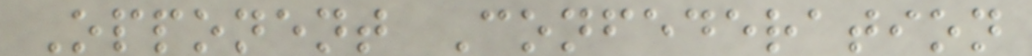Opponent Confederation
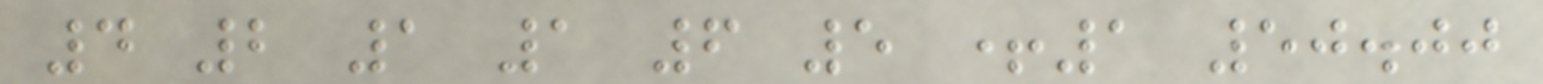4 2 1 1 6 5 +1 50.00
